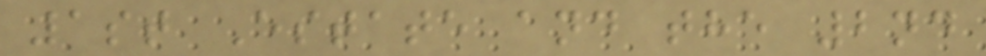1st Estate and the 2nd
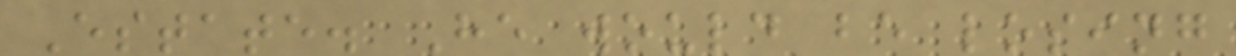Estate. He would be losing
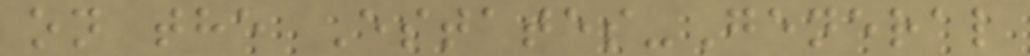on the Estates-General
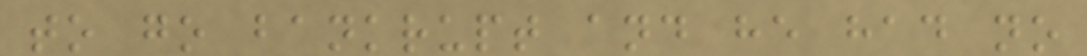to go bankrupt and he had no
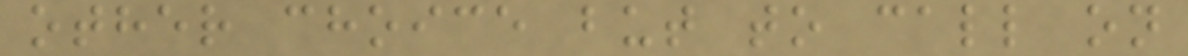other choice but to call on
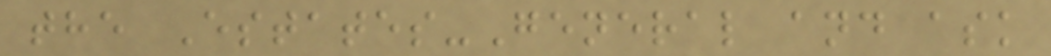the Estates-General and ask
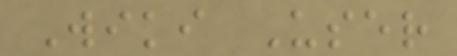Wiki User
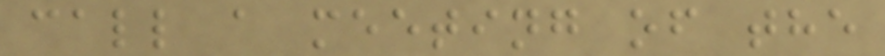call a meeting of the
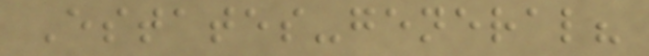Estates-general?
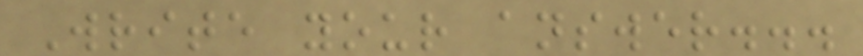Write your answer...
